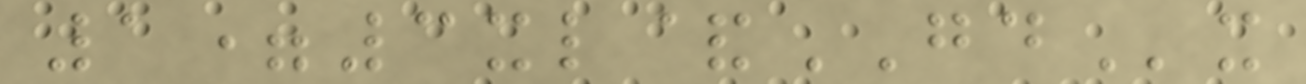1=3xl&GDx
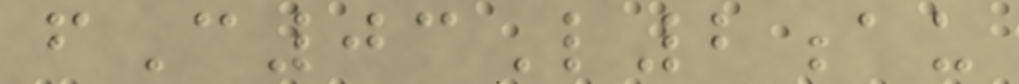fC03L2au
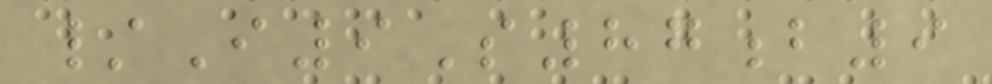/I9S87b9
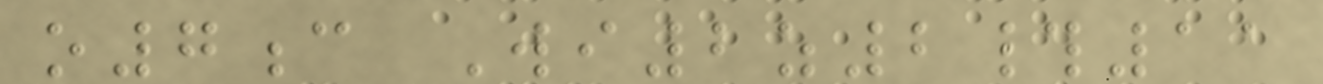o7c Wi2z2#11
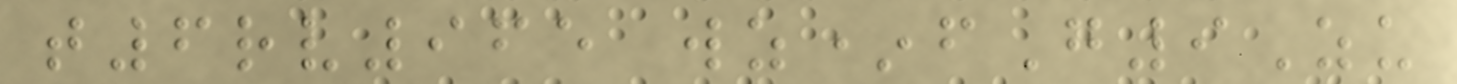t6rv965 wz*fG9Zu
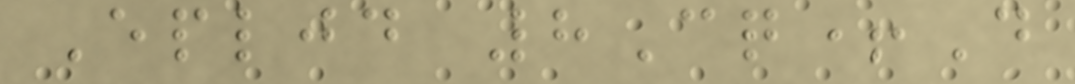Epljd 8Cq+D
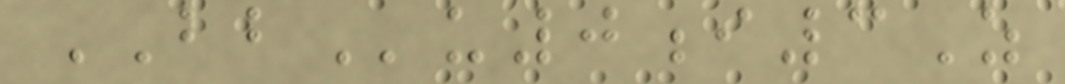BBu0i3Z
